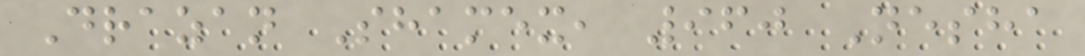Drazan Shamex, 960 Nesha
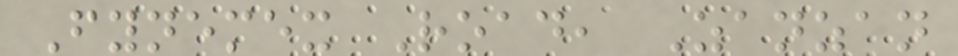Fynemex Road, Zanzan
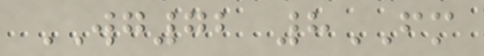WG72 8FM
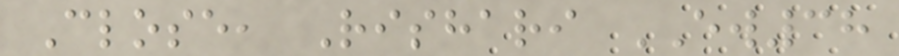Close, Rishari EW38
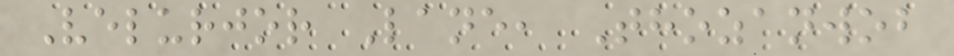Velurjor Lane, Thozanwob
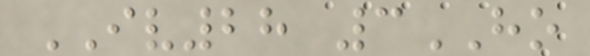IV28 3HO
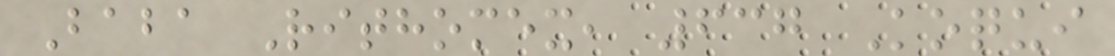Baba Rithomex, 637 Koqui
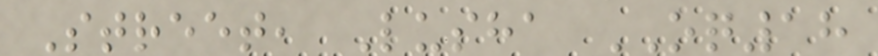Street, Lusha OQ18
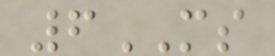6MS
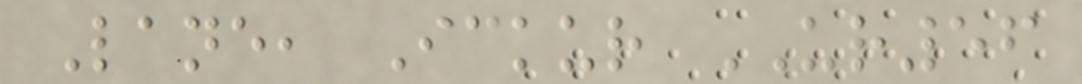Lane, Ickur UR56
